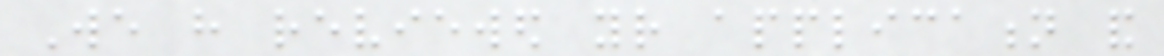We have reviewed your application and
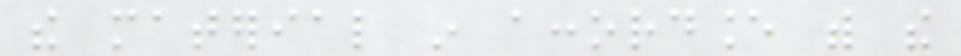the material in accordance with the
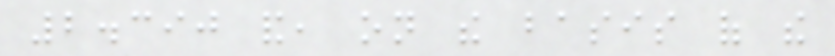2.390 and, on the basis of the
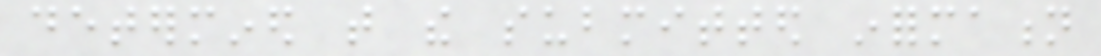determined that the submitted information
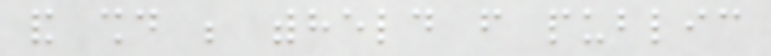and should be withheld from public
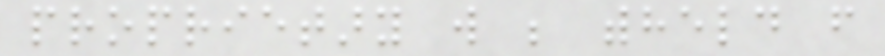proprietary will be withheld from
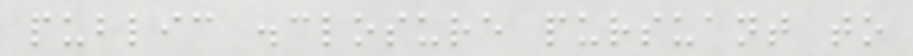public disclosure pursuant to
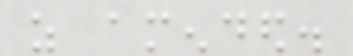as amended.
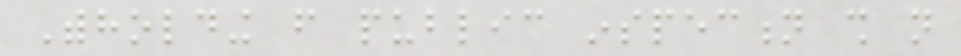Withholding from public inspection shall not
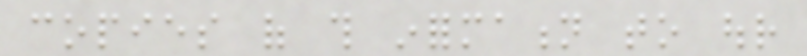copies of this information to our
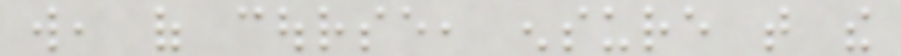will, of course, ensure that the
